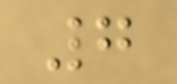7
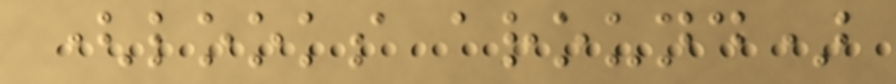(looks around)
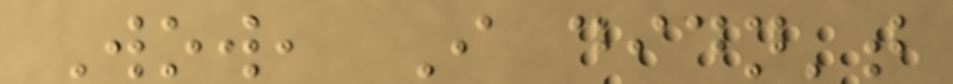Wow, I didn't
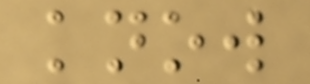know
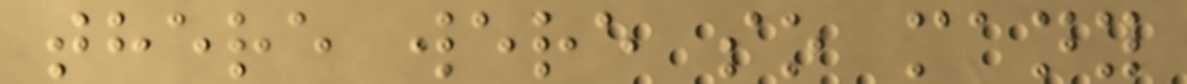there were so many
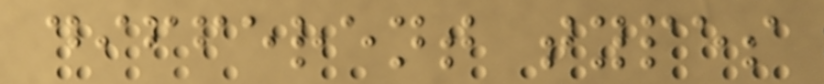different types
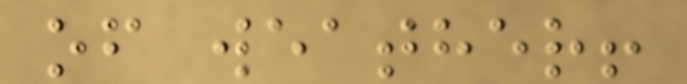of weather!
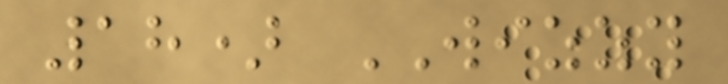18) WIZZY
